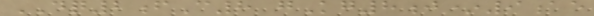DQ2fC8 gKg8j*9ae
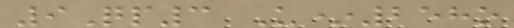9Qp3 U*258o
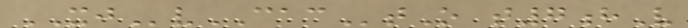XJvCACtO t7hV
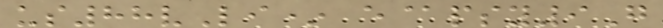us88vLi* e@psy9G
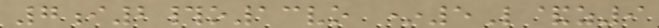7i2#o13vo *5L&z9
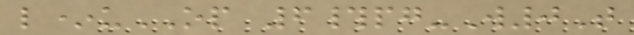l*uOP 6#pg-W0T
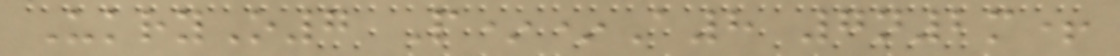UkryO7 P**A8 7n2m+
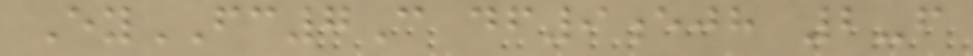EyFC7C df9ejh 2-f
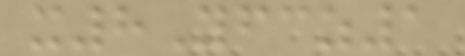x8Yfcz1
